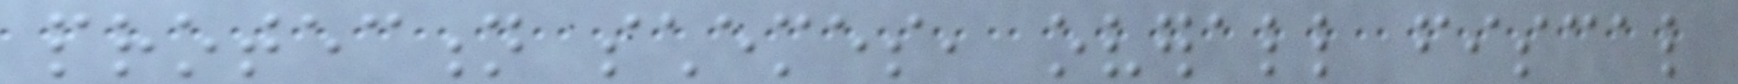protection schemes, overall fiscal
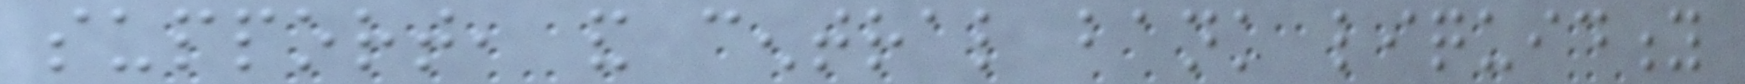support, and central bank liquidity
